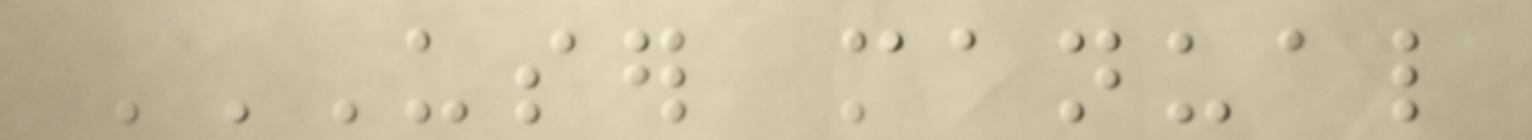USER MANUAL
